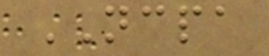NCPA
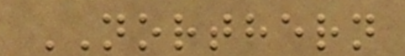NORTHERN
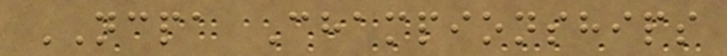NCPA Championships
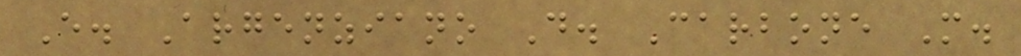E. Argenziano D. Carbone M.
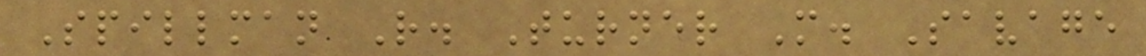Spillman R. Turner M. Savage
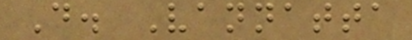D. Vannatta
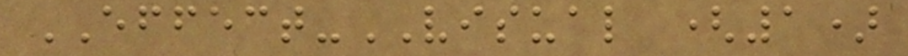EFFECT-VISUAL (1)
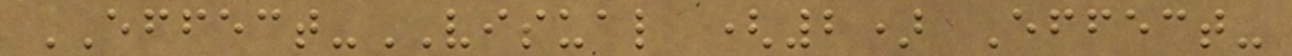EFFECT-VISUAL (2) Effect-
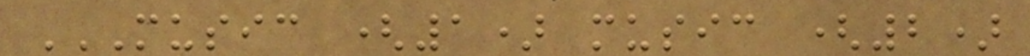MUSIC (1) MUSIC (2)
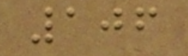106
